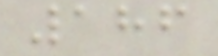186
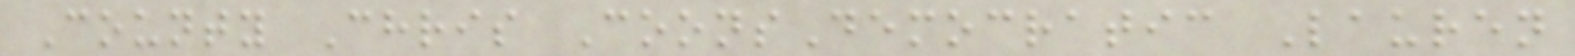County Chris CoonsDemocratic Lauren
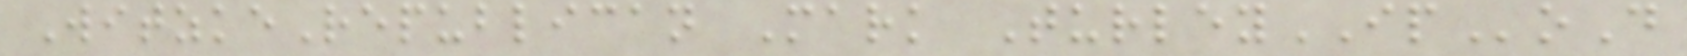WitzkeRepublican Mark TurleyIPoD
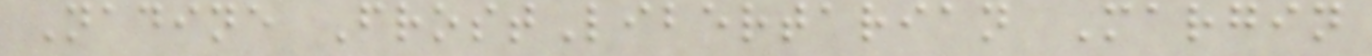Nadine FrostLibertarian Margin
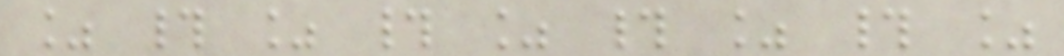% # % # % # % # %
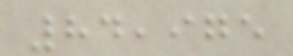84,975
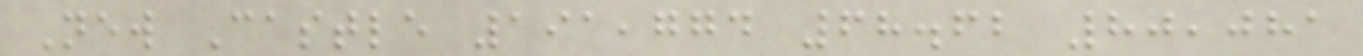New Castle 191,774 68.62 80,081
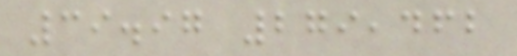39.97 279,462
